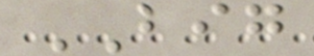BIG
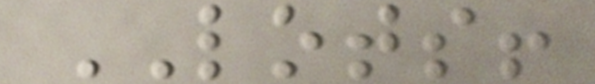LOTS!
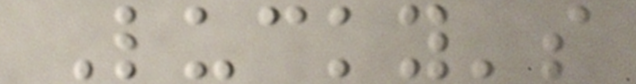Lucky's
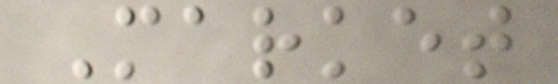Market
